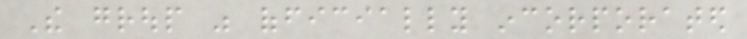The group was officially incorporated
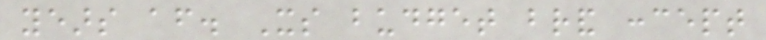years after. Its budget brand concept
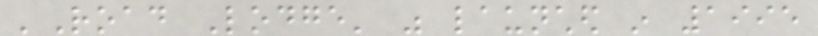'Road Lodge' was launched in 1995
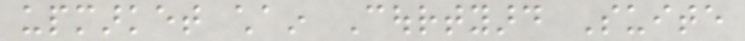upmarket chain Courtyard Suite
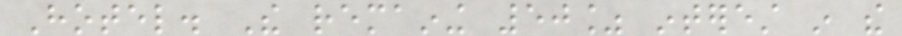Hotel. The remaining 50% interest in the
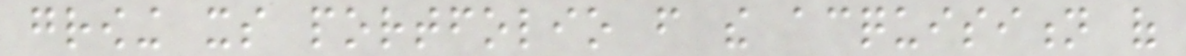growing its portfolio from the acquisition of
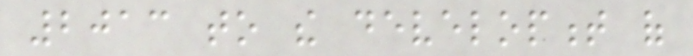2013 to the development of
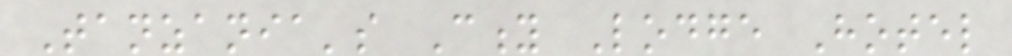Tanzania's City Lodge Hotel
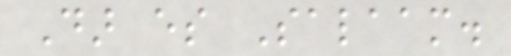Dar es Salaam.
